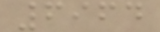6964
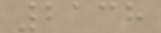2138
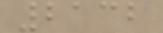2132
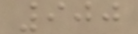900
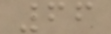66
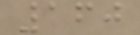160
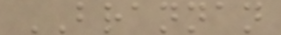BRANNAN
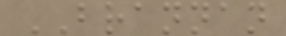BRANNAN
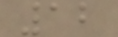12
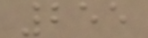255
